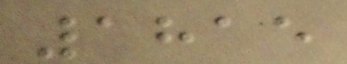1815
